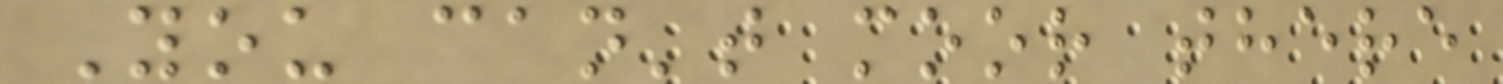You can't moor there
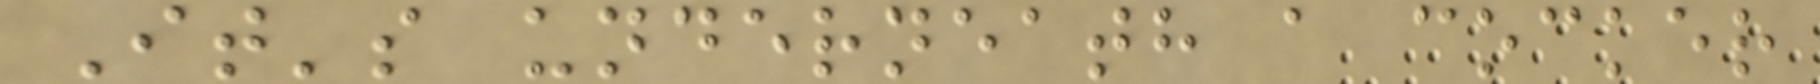It's underneath a cocker
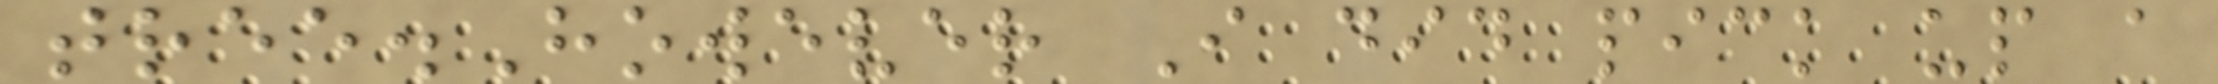tree.However I did pick up a
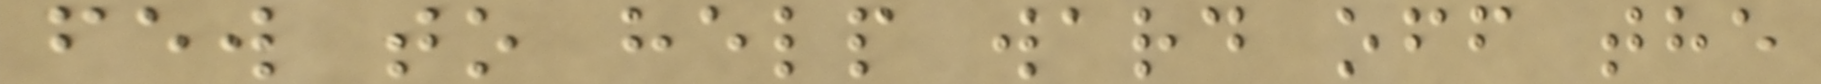few to help ward off the
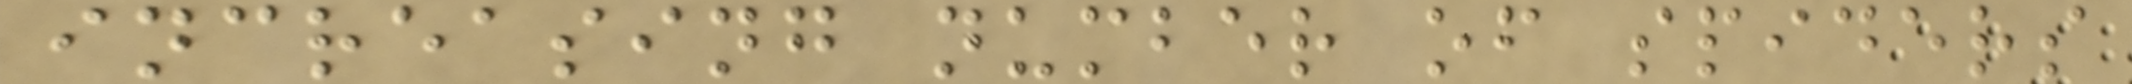increasing number of spiders
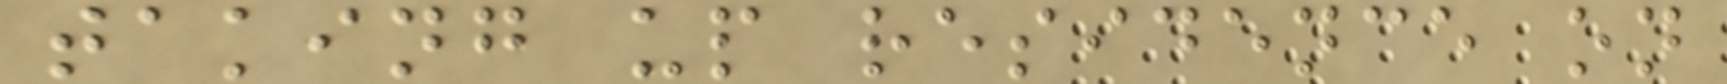taking up residence on
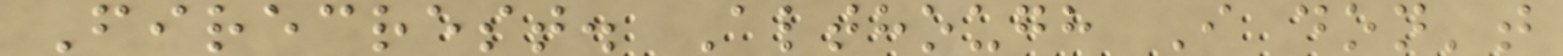Firecrest. Although I don't
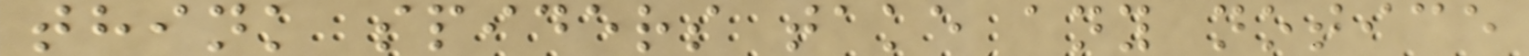think spiders take any notice
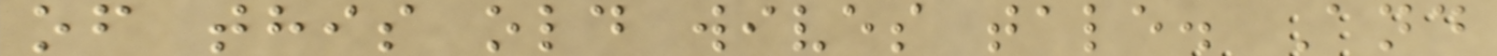of this old wives tale. And
